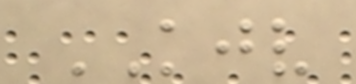KJV
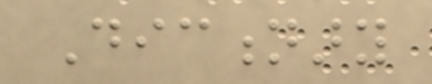Dictionary
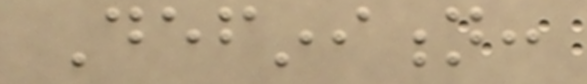Definition:
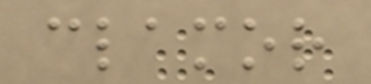clamor
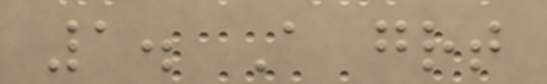1. A great
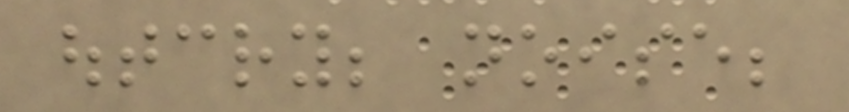outcry; noise;
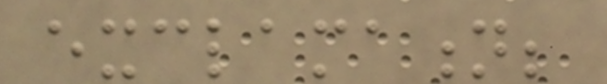exclamation;
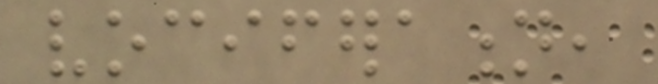vociferation,
